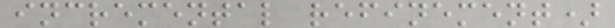incremental refinement)
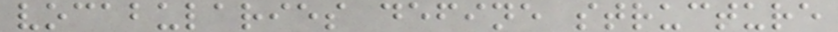vocabularies define structure
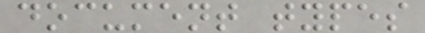document types
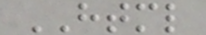HTML
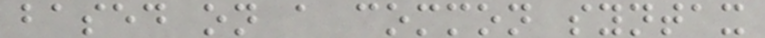based on a common syntax
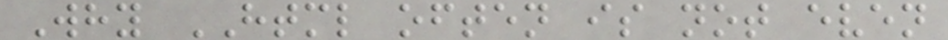Why HTML often is not even
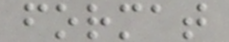format
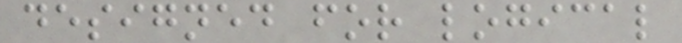designed for logical
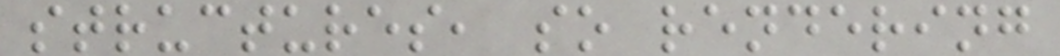structures, so rendering
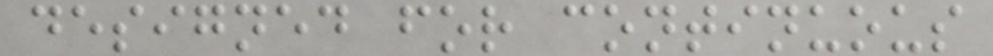designed for continuous
